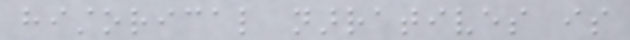historical narratives is
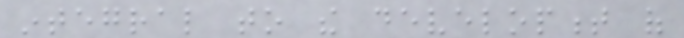integral to the development of
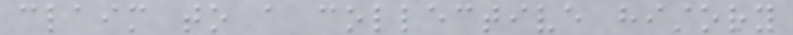claim to a collective history
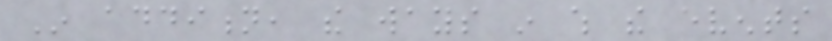In addition, the ways in which the events
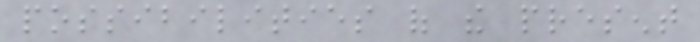possibilities of the present
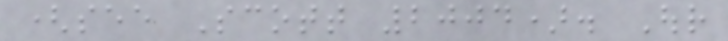(see Scott 2004). Our
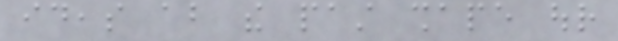ideas about the past shape our
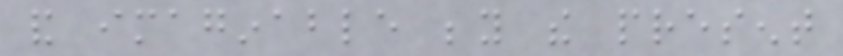and imaginable beyond the present
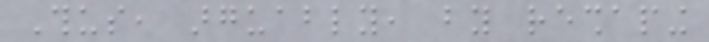Thus, arguably, by reshaping
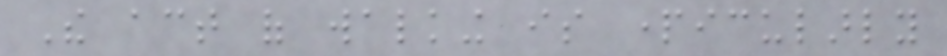The act of walking is particularly
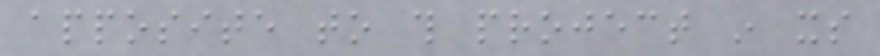apposite to this project in its
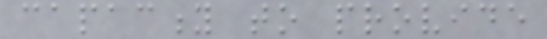capacity to provide
